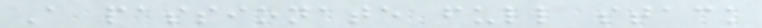A passionate full stack
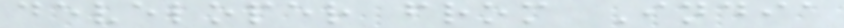developer from India
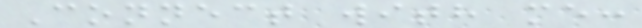Connect with me:
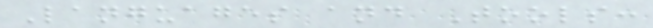Languages and Tools:
